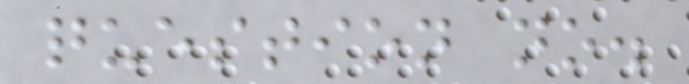question no.
